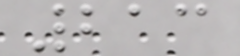213
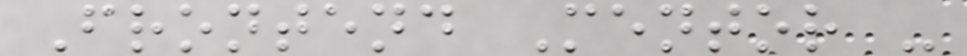Frontend Mentor -
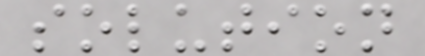solution
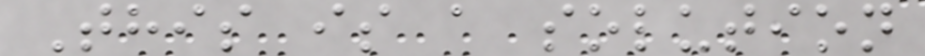This is a solution
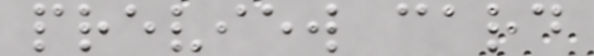preview card
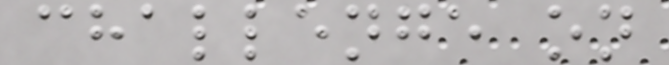challenge on
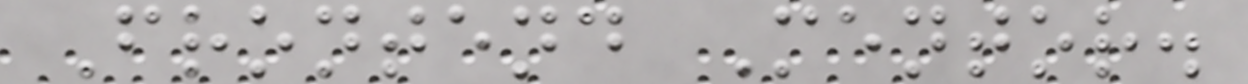Frontend Mentor.
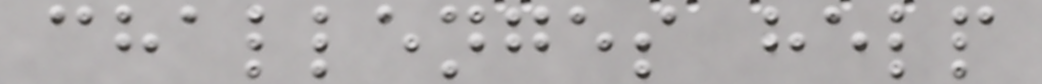challenges help
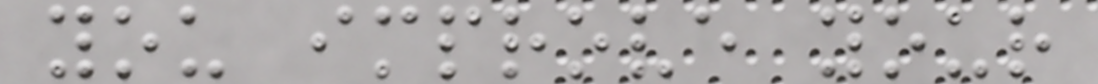you improve your
